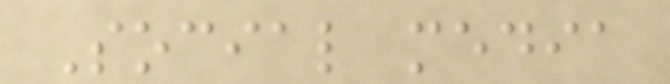Social media
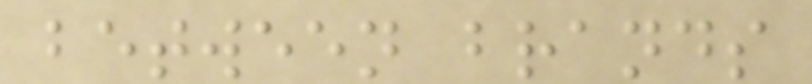between brands
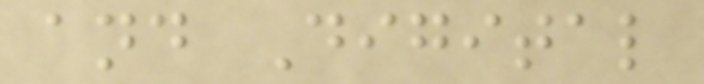and Digital
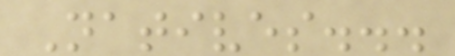Natives...
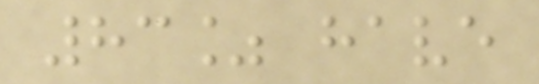83% have
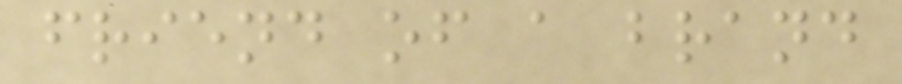friend of a brand
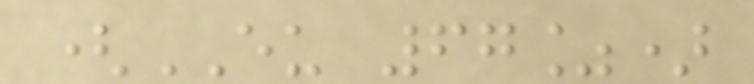(EU 67%)
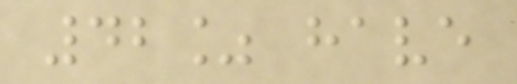42% have
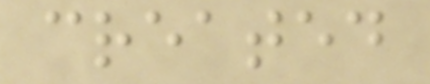created
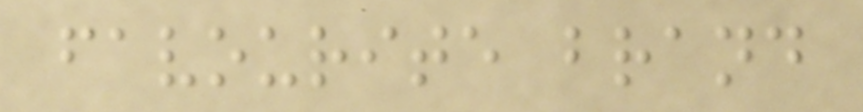favourite brand
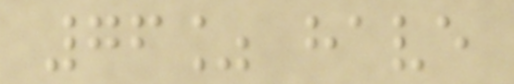76% have
